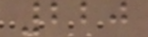220
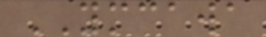YMCAWA
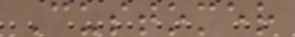Customer
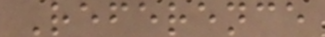Reference
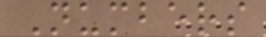Numbers
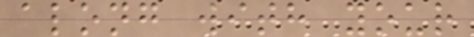along with your
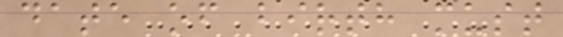date of birth must
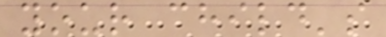your child's
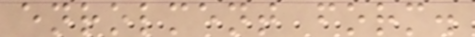enrolment form.
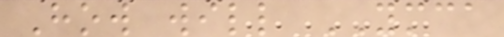How will YMCA
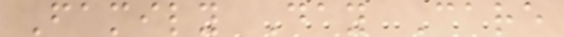Family Day Care
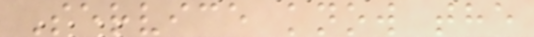Service know the
